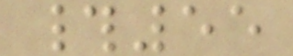#55
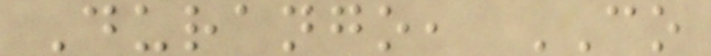Durango, CO
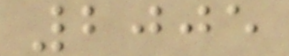2005
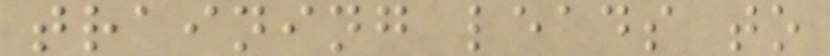training leads to
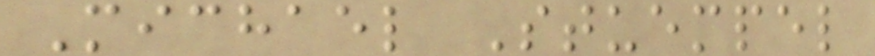Michael Stuempel
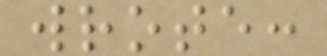wrote:
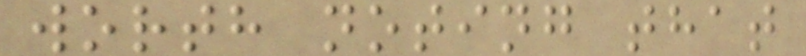worth noting that
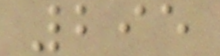295
